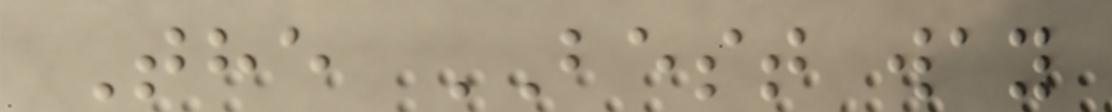The BEST way
